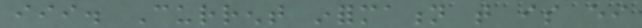iii. Current information that is either
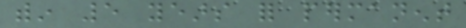within 5 years for permanent
